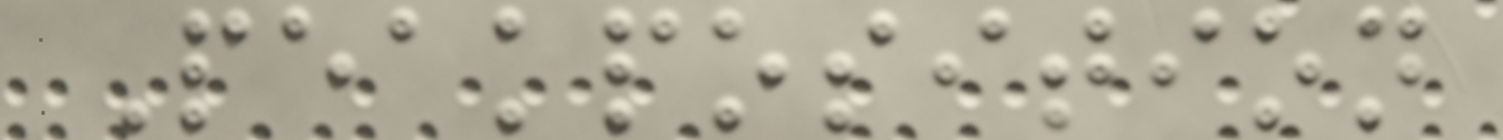Peakposition
